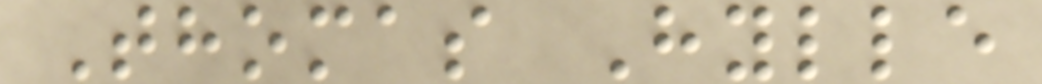Thomas Hylle
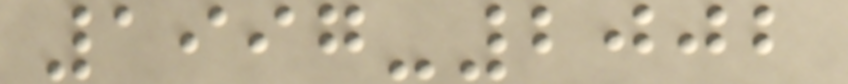1997-2002
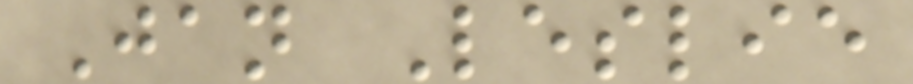Jan Leslie
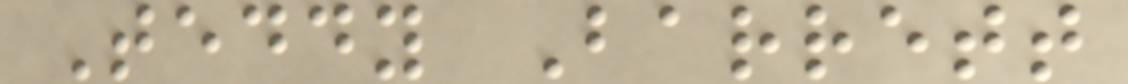Teddy Barrett
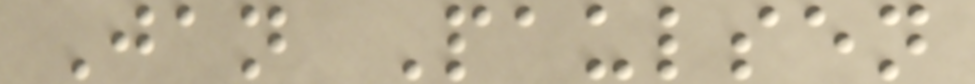Jan Paulsen
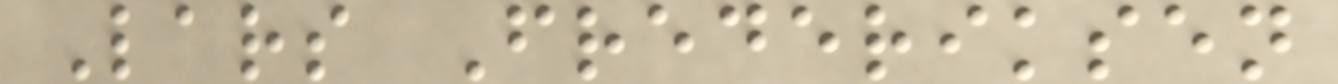Lars Frederiksen
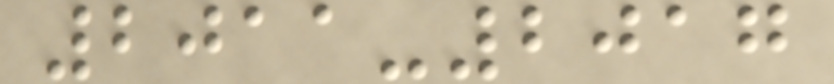2011-2017
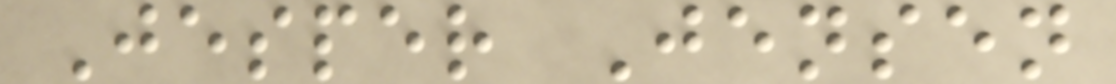Jesper Jensen
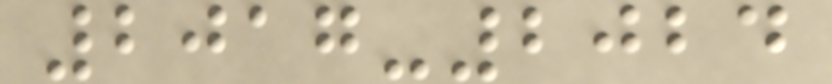2017-2024
